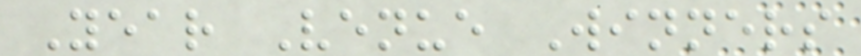Year Venue Winners
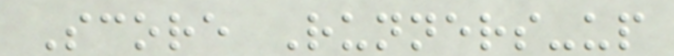Score Runners-up
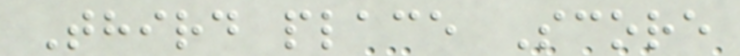Third place Score
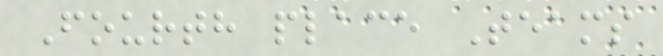Fourth place Teams
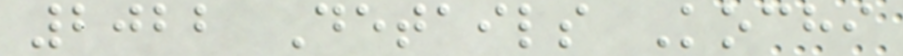2022 Details Kochi
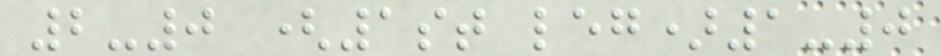2-0 (1st leg)1-0
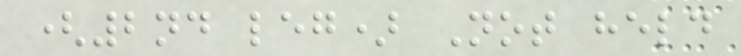(2nd leg) Not held
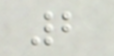2
